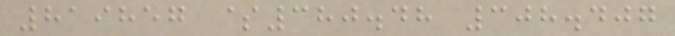819857 $380.48 308.407
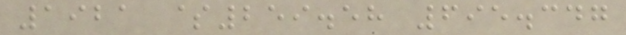1921 $259.58 695.347
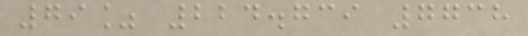79% 224.739 7738
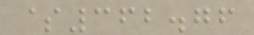$362.76
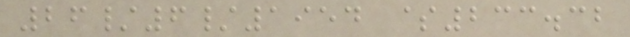26/6/1954 $233.32
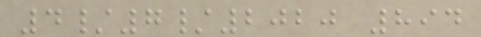4/7/2020 894
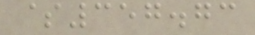$357.73
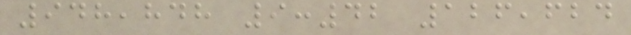948,848 9:42 126,624
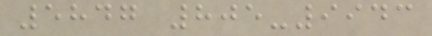5847 805-9943
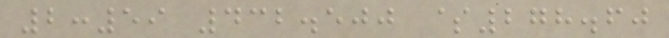2:59 432.500 $278.60
